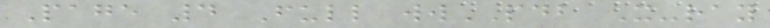Page 4 Full wwPDB X-ray
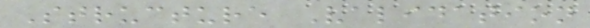Structure Validation
